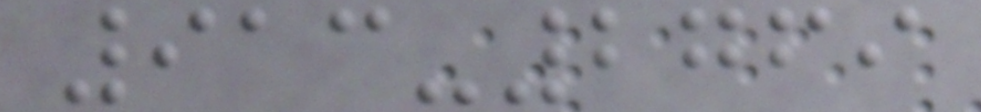913-2769
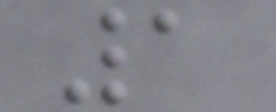1
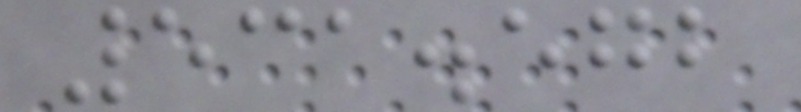531.572
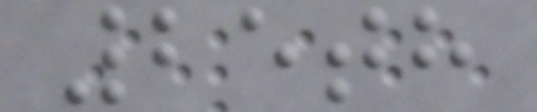25th
